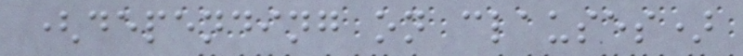(depending on clauses)
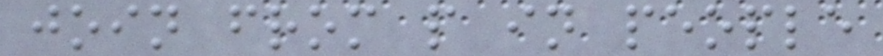join from p in people
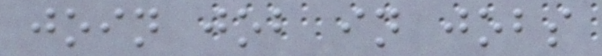join job in jobs
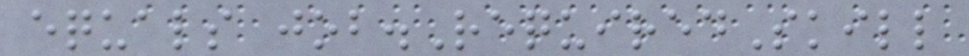equals job.RequiredSkill
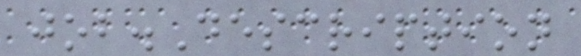job.Description
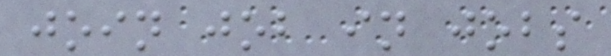join job in jobs
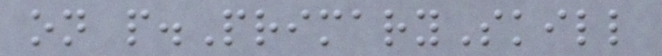on p.PrimarySkill
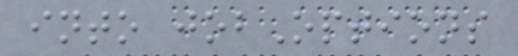into jobOptions
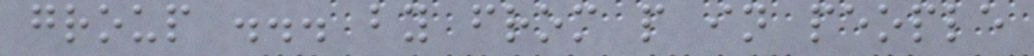group ... by from p in people
